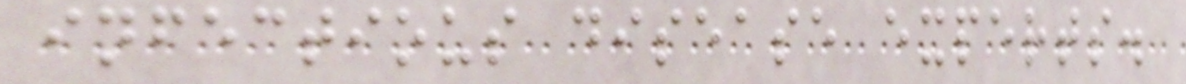infectious disease experts.
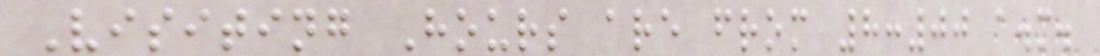Visiting Hours are from 8:00 a.m.
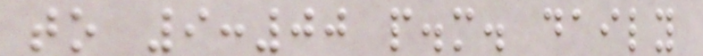to 9:00 p.m. daily
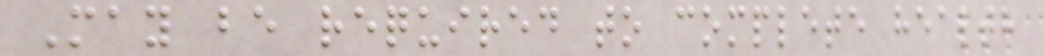May be required to complete health
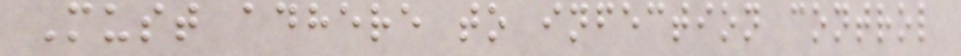Must adhere to infection control
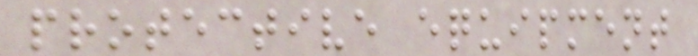protective equipment
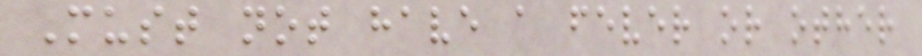Must not have a fever or other
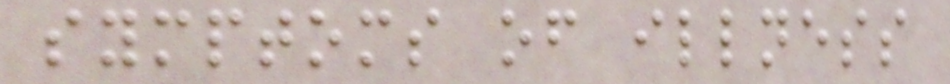symptoms of illness
